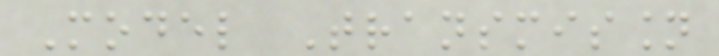Model Transmission
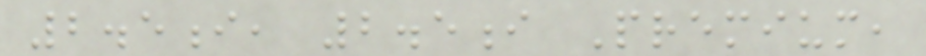2.5i, 2.5i Premium,
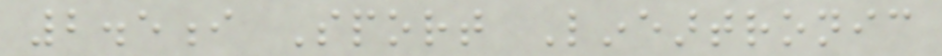2.5i Sport Lineartronic
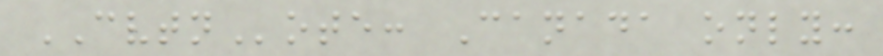CVTNote: Canada only:
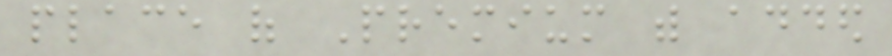place of Premium with added
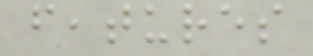features
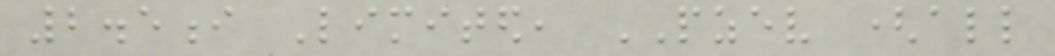2.5i Limited, PZEV (all
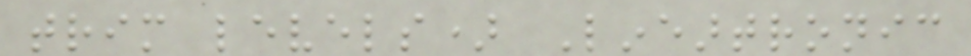trim levels) Lineartronic
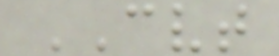CVT
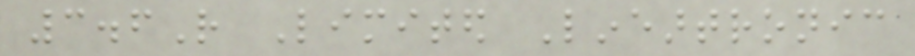3.6R Limited Lineartronic
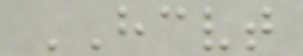HCVT
